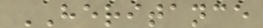HERITANCE
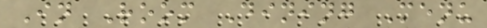In Room Dining Menu
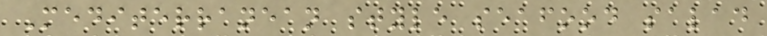Mediterranean style seafood salad
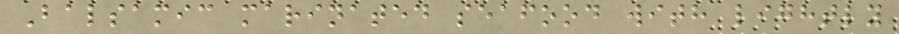Balsamic marinated seafood with lightly
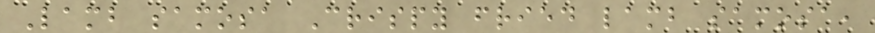Lamb samosa Crispy fried lamb samosa,
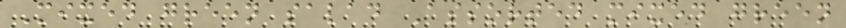Mixed green salad Assorted mixed green
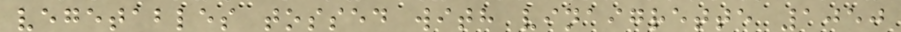vegetables tossed with vinaigrette 1050
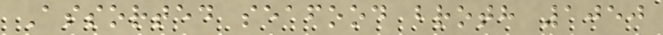Assorted seafood broth 1050
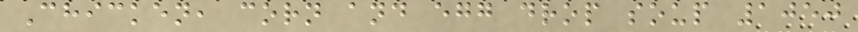Chicken, corn and egg drop soup 1050
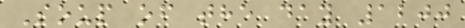Soup of the day 1200
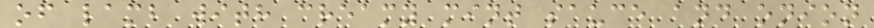of lamb with creamy mint sauce and onion
